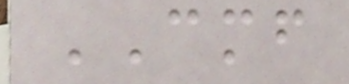CMF
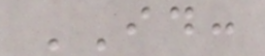ID:
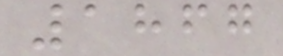1867
